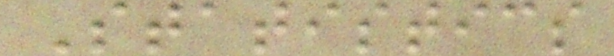Statistics
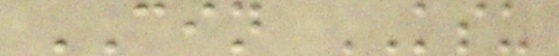CIN KSU
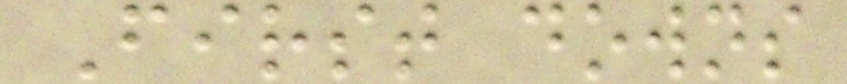First downs
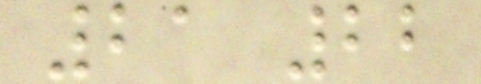21 22
